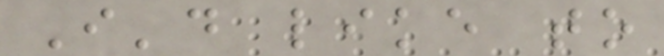I'd like to
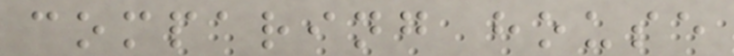comparing house
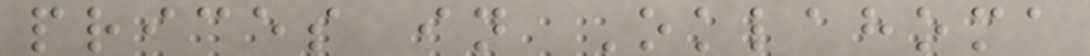prices in Oklahoma
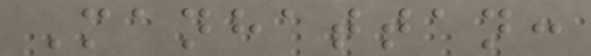Manhattan:
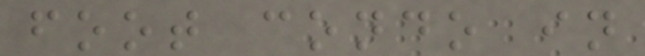foot condo in
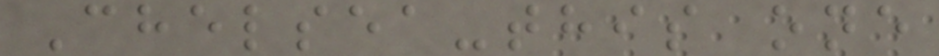Chelsea-this one
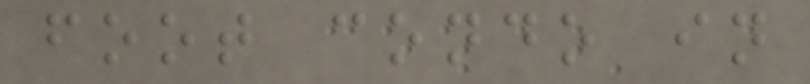foot condo in
